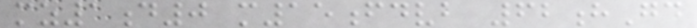mz1d0 m15fdvb 62hGd
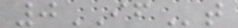0IFt
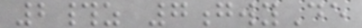2#z 7gwyDe
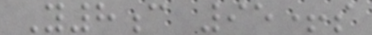Y8c 95+s
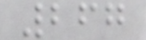267
